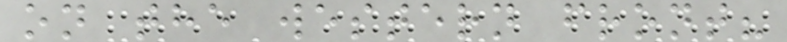on the western front?
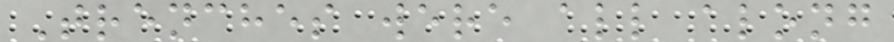Trenches were all along
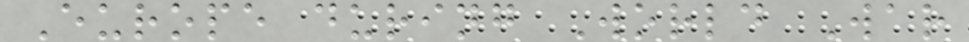Europe during World War
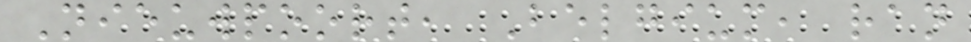Nieuwpoort, Belgium, ran
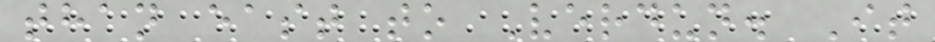than east to Verdun. It
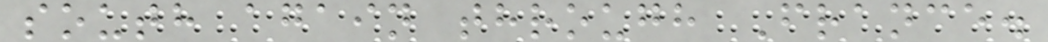south again through France.
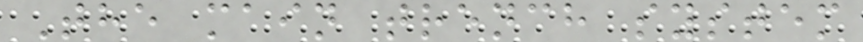The main trench system
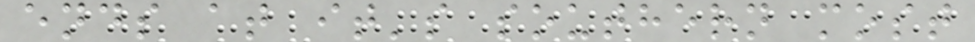ends at it's southern most
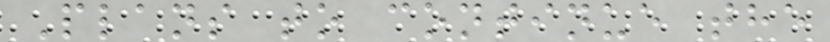Plans to continue the
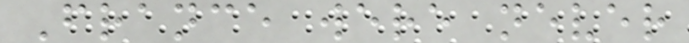France were never
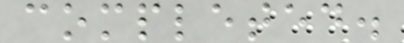completed.
